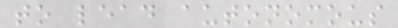to lead autonomous
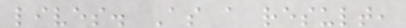lives. As a result,
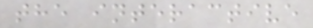the interactive
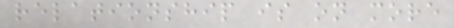relationship is on more
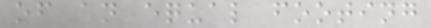of an equal footing
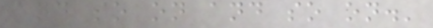and so on and so on.'
